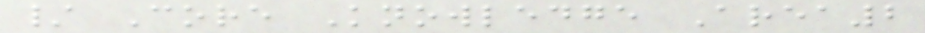/ Core Knowledge Area2
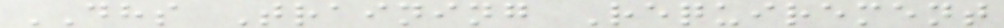DHS Training Requirement
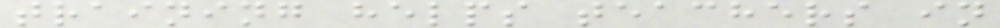training helps teachers in
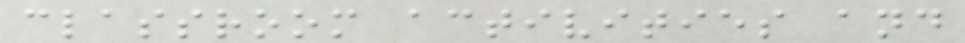classroom activities and
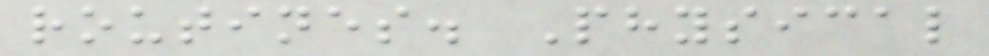routines. Physical
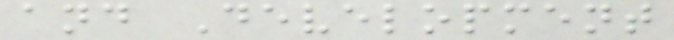and Development
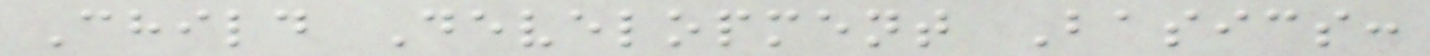Child Development Basics:
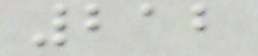212
